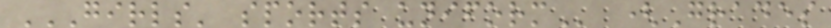GIRLS' SPORTS UNIFORM (Grades
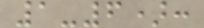1-6):
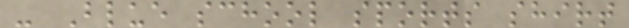- Blue school sports shirt
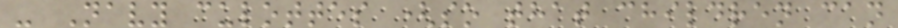- Navy culottes (so that children can
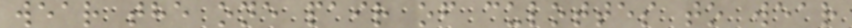wear the one pair of culottes to wear
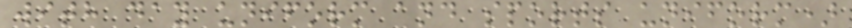with day uniform and sports uniform)
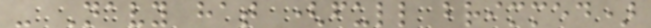- Navy hat (full brimmed)
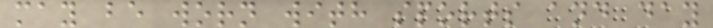may be worn with sports and day
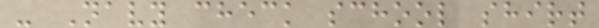- Navy check school shirt
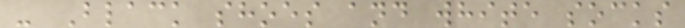- Black shoes and white socks
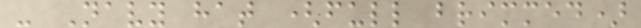- Navy hat (full brimmed)
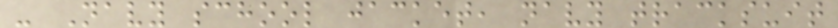- Navy school jacket, navy tracksuit
